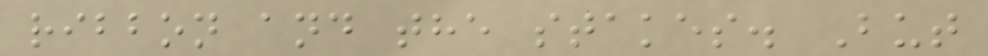ribbon and the stakes. But
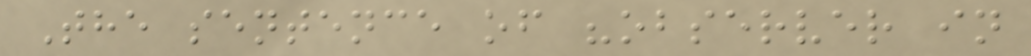The sentence of "observer in
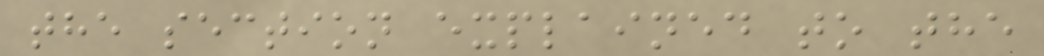the section explained to the
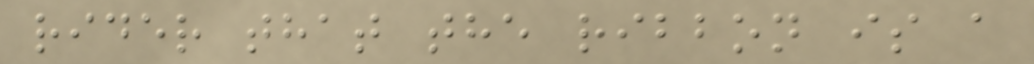rider that the ribbon is a
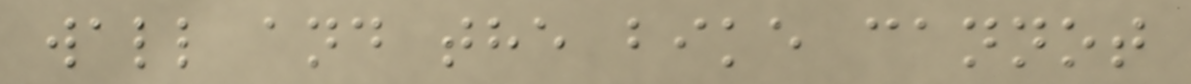wall and the bike cannot
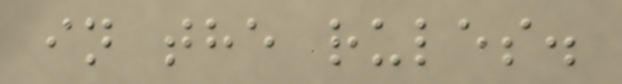in the rules.
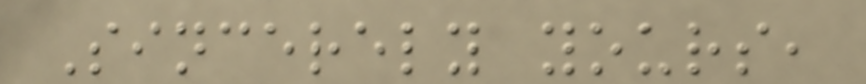Sincerely yours,
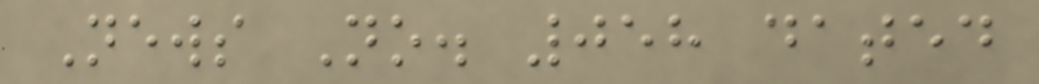News No. 058 dated
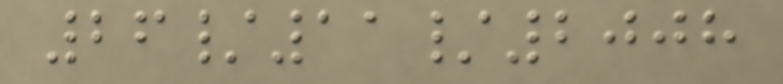26/11/2008
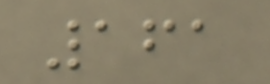161
